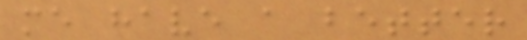me have a better
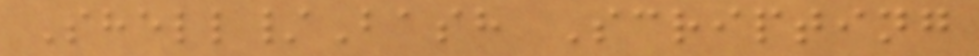Shell/Bash Scripting
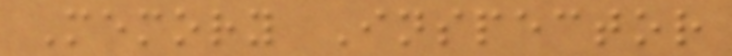Memory Inspector
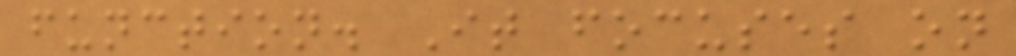function. It focuses on
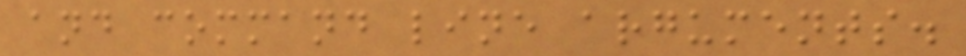and command line arguments.
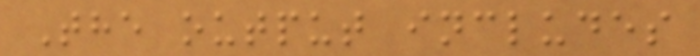The output includes
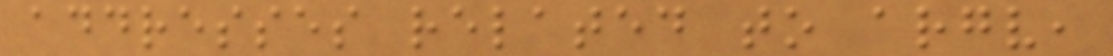addresses related to argv,
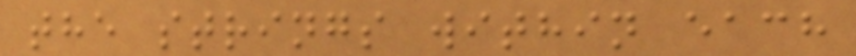the strings within each
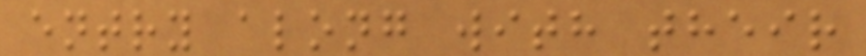entry along with their
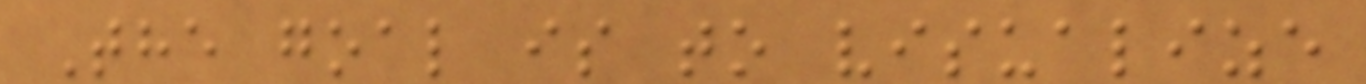The goal is to visualize
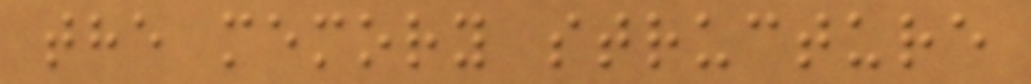the memory structure
